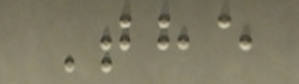The
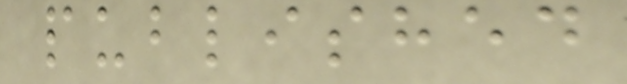published
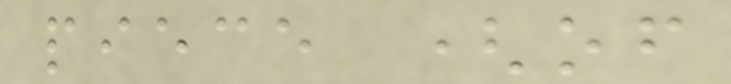piece (of
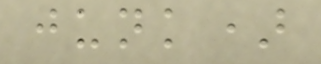junk)
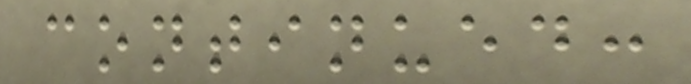continued:
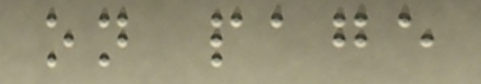on page
